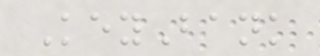KeyBank
